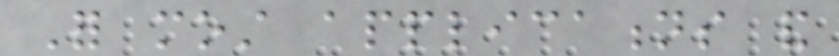For most applications and
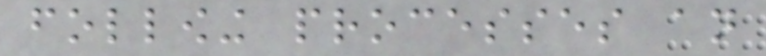following processes an
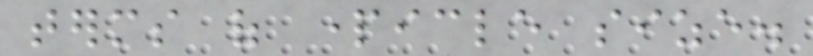terms of particle size.
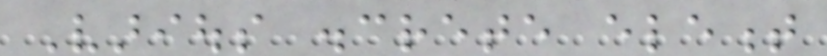Various discrete element
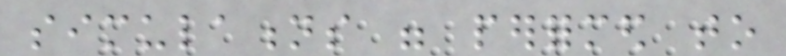simulations were performed to
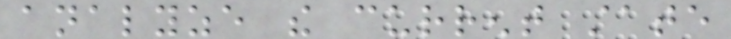analyze the current state
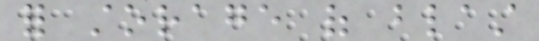for storage of blast
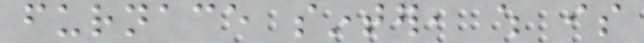furnace sinter, which is
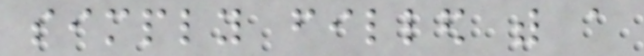simply filled with a
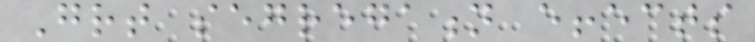Great segregation effects
